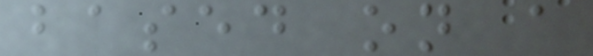based on a
